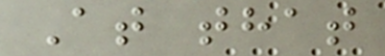At that
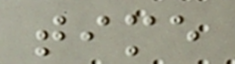time
